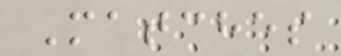Matches
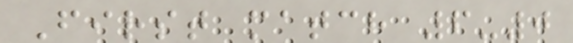First match 6-0
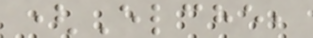(Elche,
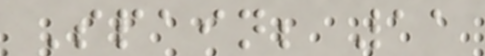Spain; 11
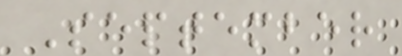September
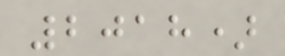2018)
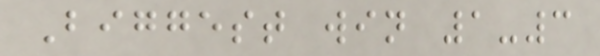Biggest win 1-3
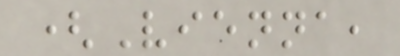(Vienna,
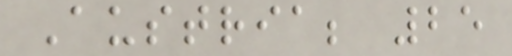Austria; 25
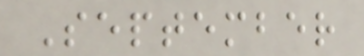September
